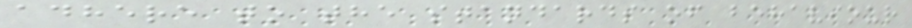adhere to the standards of behaviour
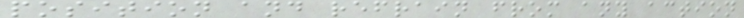position and refrain from any action
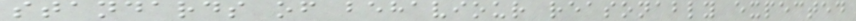standards of behaviour reasonably expected
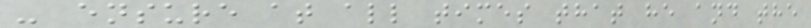- ensure at all times that he and the
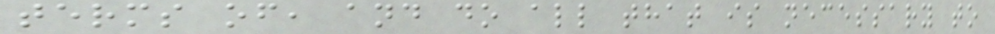terms of, and do all that is necessary to
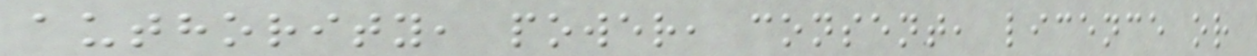authority, power, consent, licence or
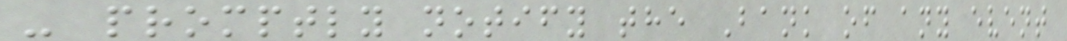- promptly notify the Bank of any event
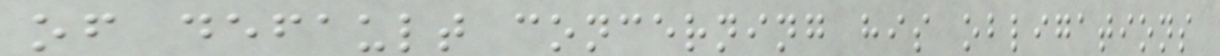of default concerning his obligations
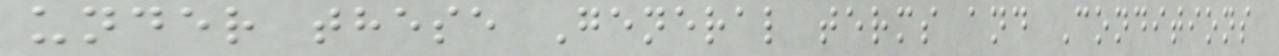under these General terms and Conditions
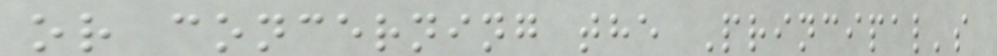or concerning the Principal's
